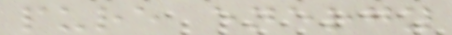pure energy
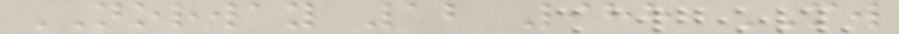NORWAY 12 988 MW
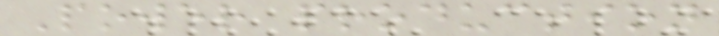Power production
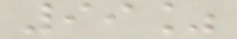99%
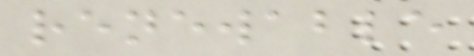renewable
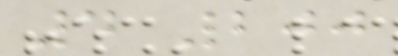4 200
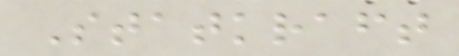Statkraft
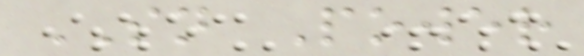SN Power
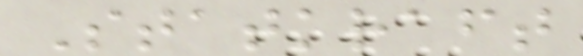Statkraft
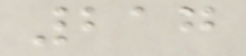217
